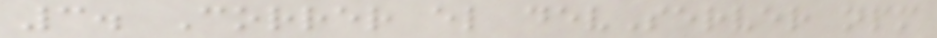3. Correr el devServer npm
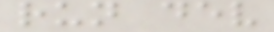run dev
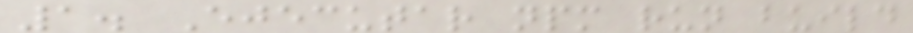1. Ejecutar npm run build
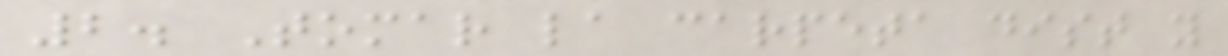2. Tomar la carpeta dist y
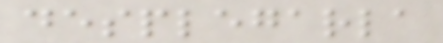desplegarla
